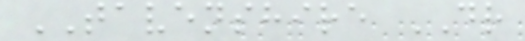TAVENSHIRE DR
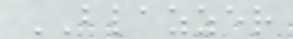BLAZZER
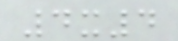4x4
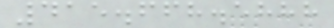415.668.5888
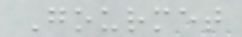Gourmet
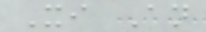Xi An
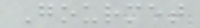Gourmet
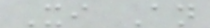Xi An
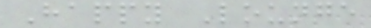Happy Lounge
